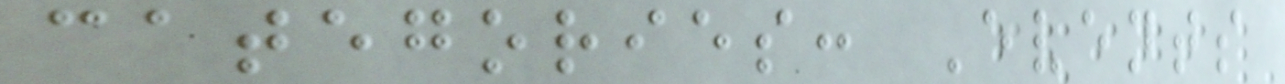categories: Events
